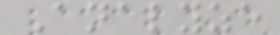Analyze
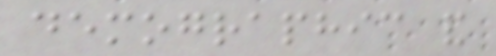demographic and
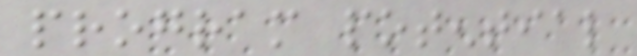program potential
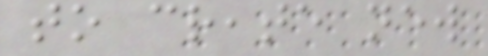to create new
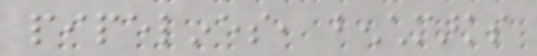pipelines, benchmarks
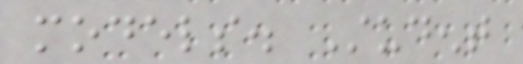models. Student
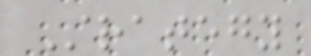Strategy
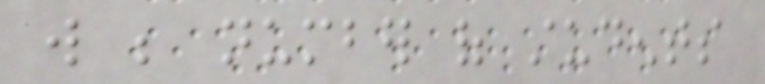will be number of students
